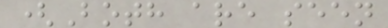(Both are seen
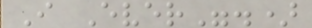I Ever".)
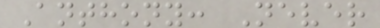Anthony: Never
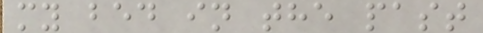my bed in the past
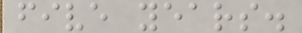five years.
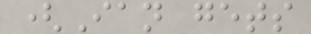(Ian gets
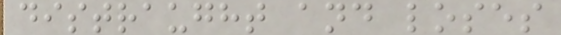distraught and loses
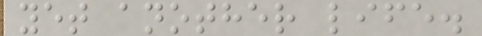yet another life.
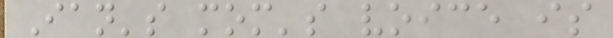Ian's mom's voice is
